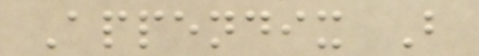Appendix B
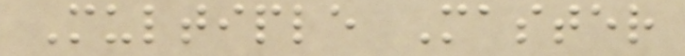Multiple Master
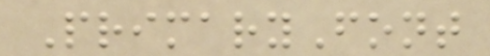PrimaryFont
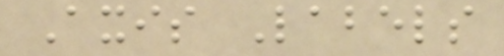Axis Labels
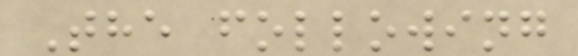The following
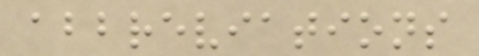abbreviations
